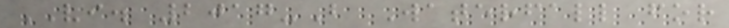VI. 2017-B Waterfall for
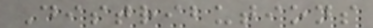Distributions
